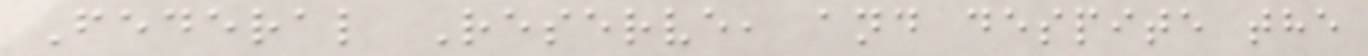Federal Reserve, and despite the
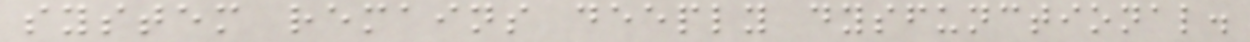system remains deeply dysfunctional.
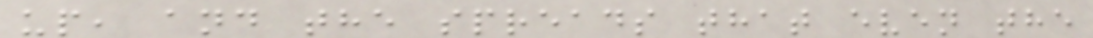up, and the spreads that even the
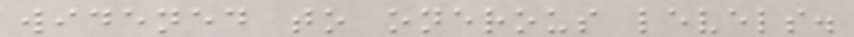widened to onerous levels.
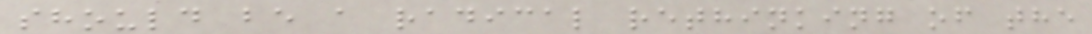should be a radical rethinking of the
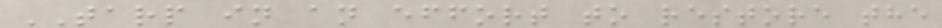TARP in an effort to restore the
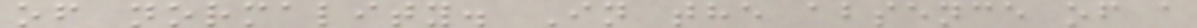of normality. In the absence of a
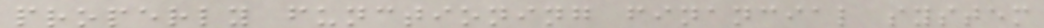properly functioning financial system
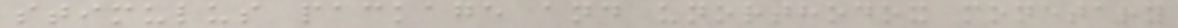stimulus package and unorthodox monetary
